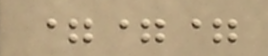===
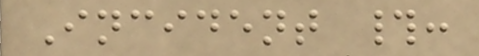Incident #:
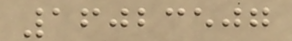16023507
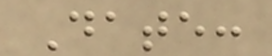Date:
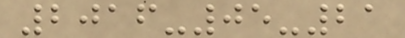2016-05-21
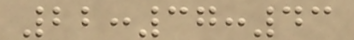22:37:43
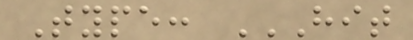Type: HIT
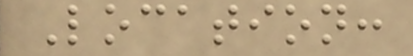Location:
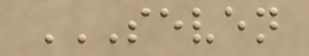SEVEN
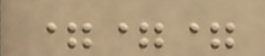===
